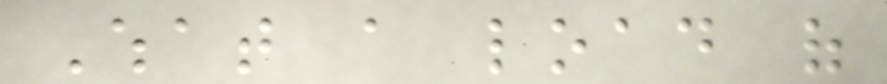What a load of
